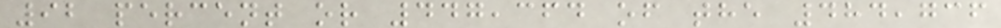92 percent or 447,364 of the 484,736
